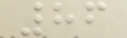86
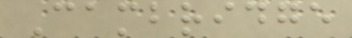Cambridge
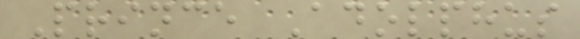Prince Adolphus
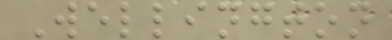Wellington
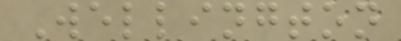Wellington
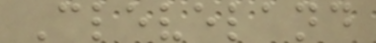Cleveland
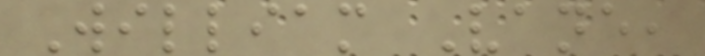William Vane,
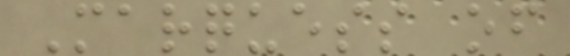Marquess of
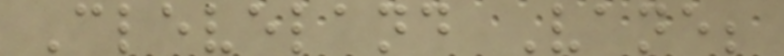Cleveland Vane;
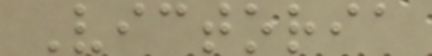Victoria
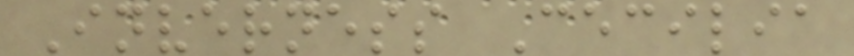Inverness Cecilia
